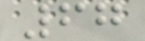67
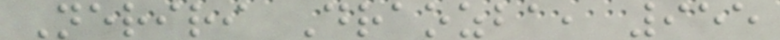Neriri Draozba, 955
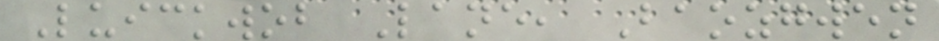Luickwob Lane, Baozgwen
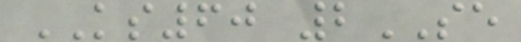KS60 2SE
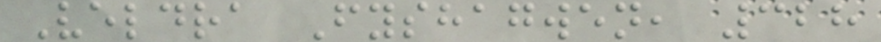Veldra Fyshagwen, 328
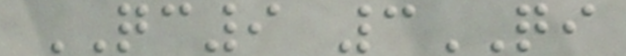QC9 3QI
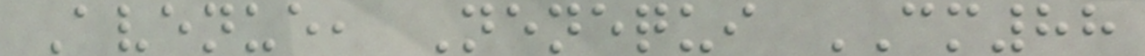Avenue, Nenequi CM88
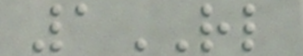1RL
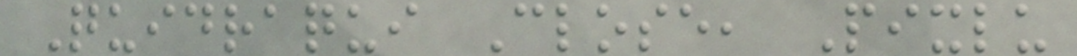Quidraqui Close, Pixlu
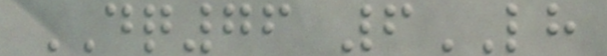DQ76 6LH
